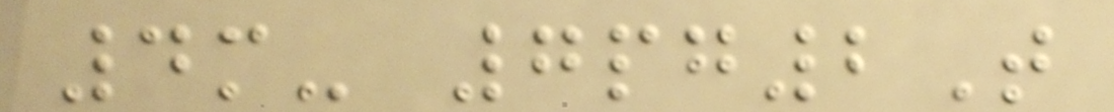4m- 7pg2T
